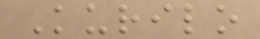Kurilo
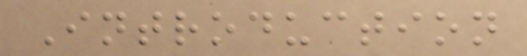Introduction
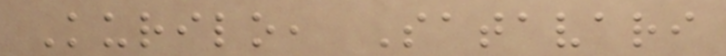Kurilo, Satavari
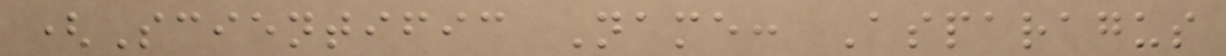(Scientific Name: Asparagus
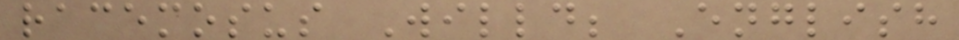racemosus Willd; English
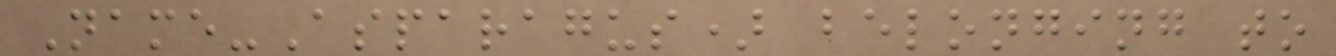Name-Asparagus) belonging to
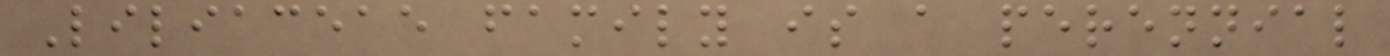Liliaceae family is a perennial
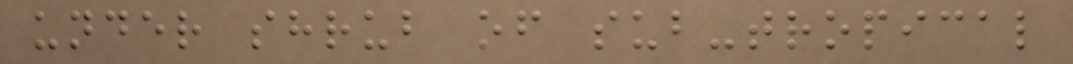under shrub of sub-tropical
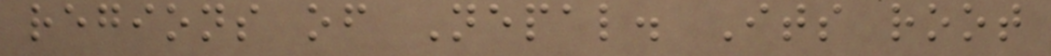regions of Nepal. Its root
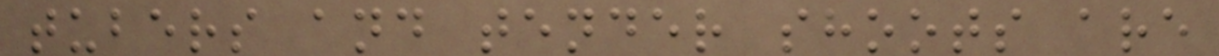tubers and tender shoots are
